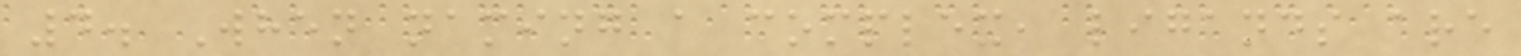4. When naming a complex, ligands are
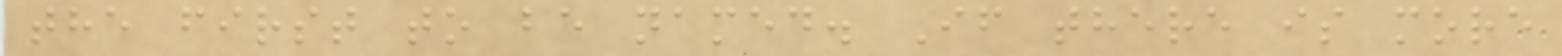the first to be named. If there is more
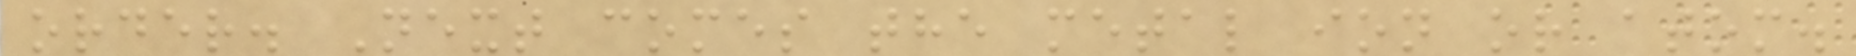order. Next comes the metal ion or atom.
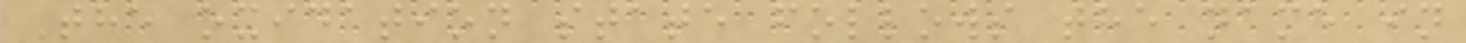The oxidation state follows the name in
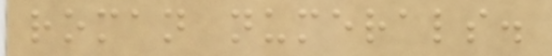roman numerals.
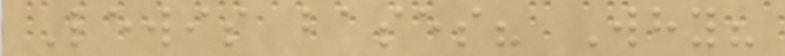Lewis bases? Why?
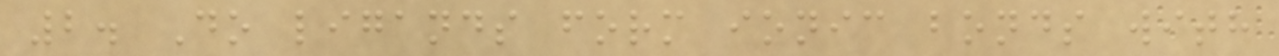2. Do ligands form ionic bonds with
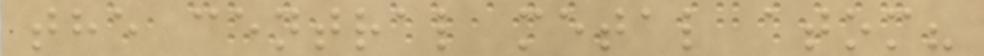the central metal atom?
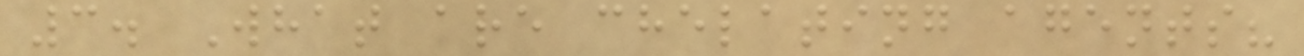3. What are chelating agents?
